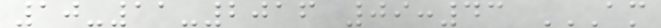10-11-2016 09:43 AM
